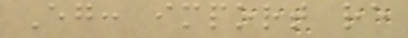Eg: import re
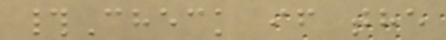#Check if the
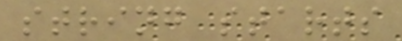string starts
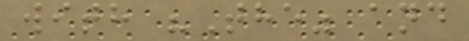with "The" and
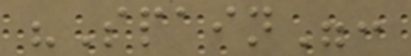"Spain":
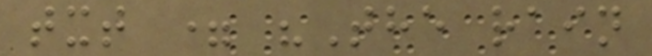txt = "The rain
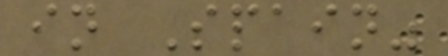in Spain"
